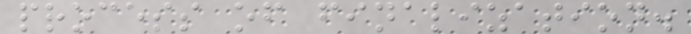process of finalization.
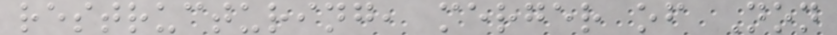restructuring, merger of Non
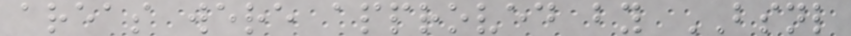areas were approved by BSNL
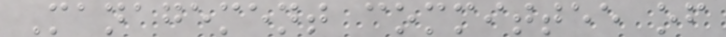Management committee of
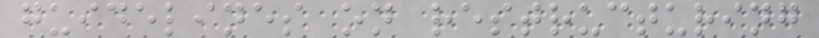guidelines on restructuring
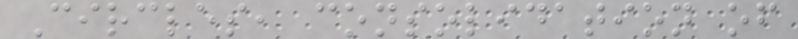Circles, consolidation of
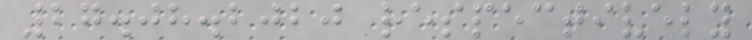27.08.2020 respectively
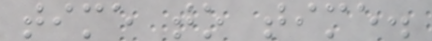time to time.
